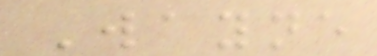Wayne
